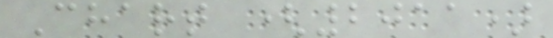Chart (2011)
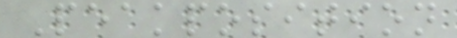Peakposition
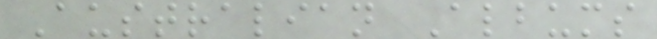Australian Albums
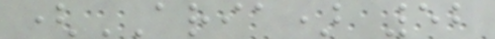(ARIA) 52
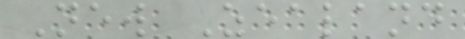New Zealand
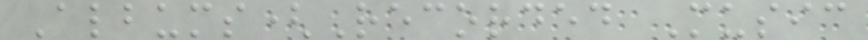Albums(Recorded Music
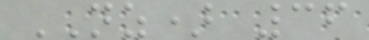NZ) 36
